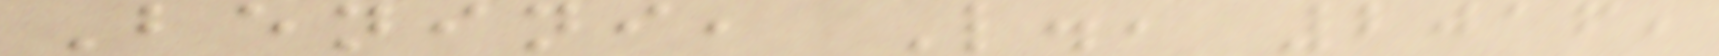Benini, L., 2016,
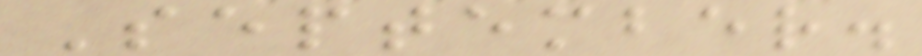September.
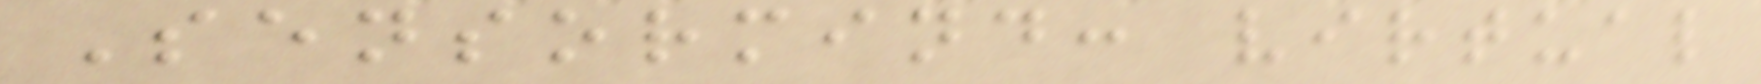Sensormind: virtual
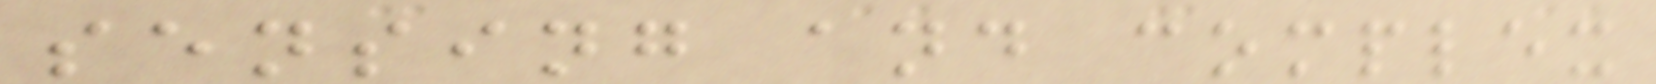sensing and complex
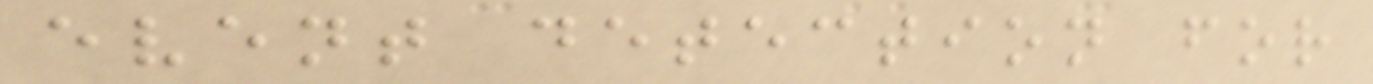event detection for
